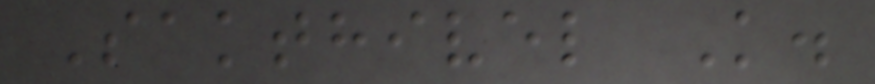Sakthivel K.
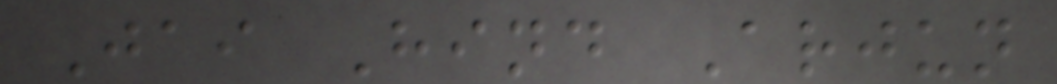Jai Hind Arjun
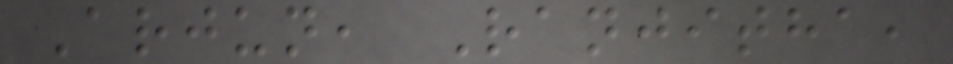Arjun, Ranjitha,
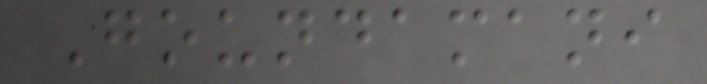Goundamani
